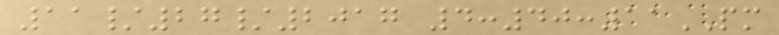11/27/2017 4:40:11PM
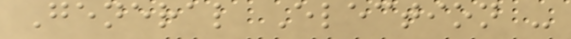General Election -
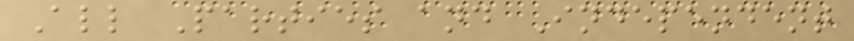All Parties and Independent
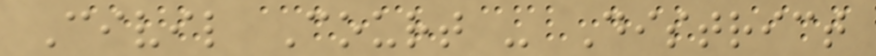Civil Court - District
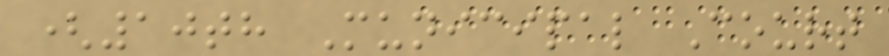(10th Municipal Court
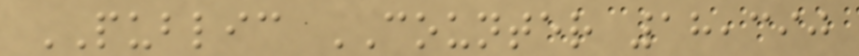PUBLIC COUNTER 18,390
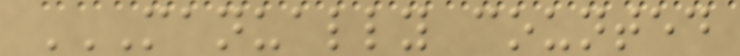MANUALLY COUNTED
